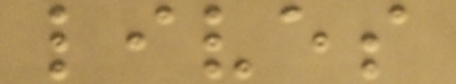lives
